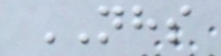NHS
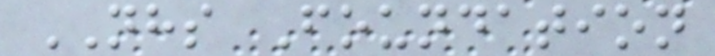NHS Foundation
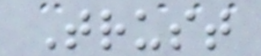Trust
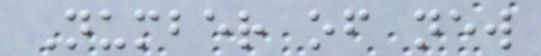Number of new
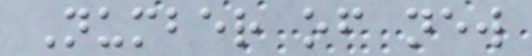Number of new
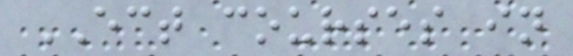ECT courses in
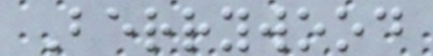Berrywood
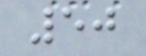50
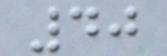40
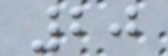20
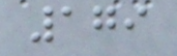179
